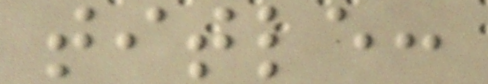title:
